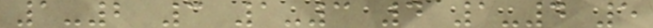1-2 3 1-3 4 1-4 5
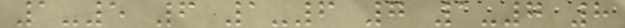1-5 6 1-6 7 1-7 8
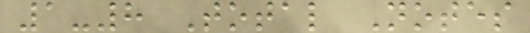1-8 Total Notes
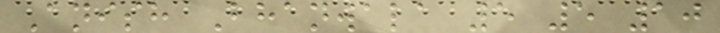Anish Bhanwala 5 5 10
